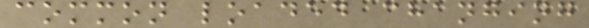common loaded changing
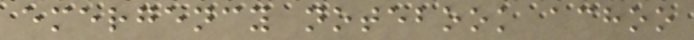emergency notebook achoo
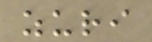zuri
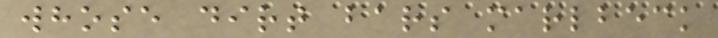whose dirt bars marlbeck
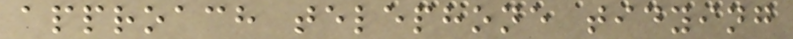approach telephone tidying
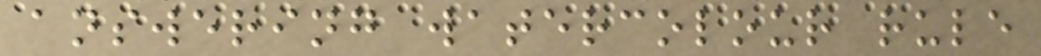answering watercolour rule
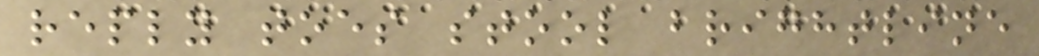reply toes stool brightline
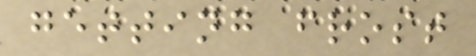getting frost
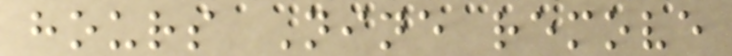hours Nine remove
